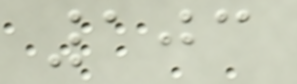103
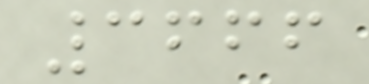3666
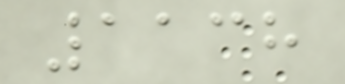1138
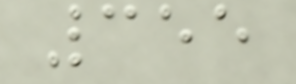355
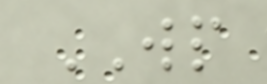WP
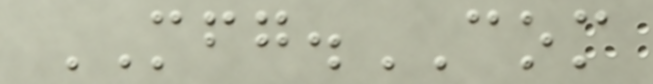MFG.COM
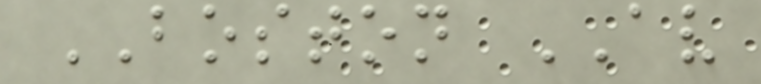BOSTON AV
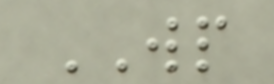WP
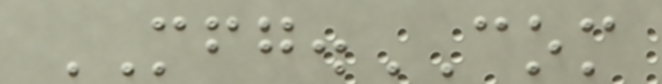MFG.COM
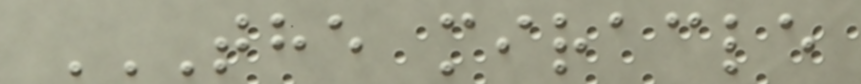THE MIRACLE
